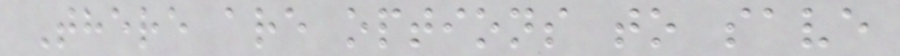There are options to save
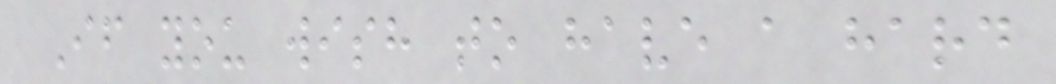If you wish to have a hard
